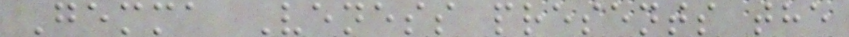Gemma Veness presents the
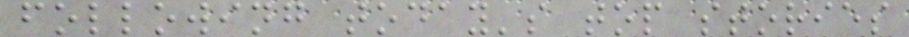following today's top stories
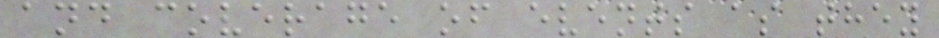and coverage of events as they
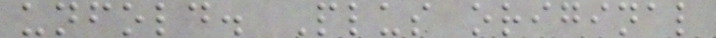unfold. Plus original
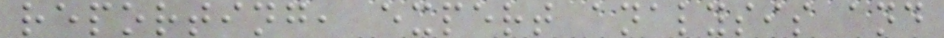reporting, expert analysis and
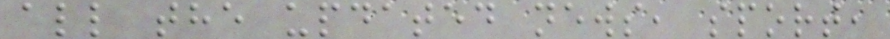all the updated news, sport,
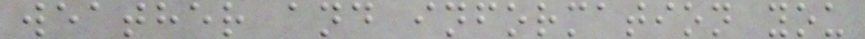weather and information you
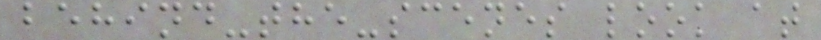behind-the-scenes look at
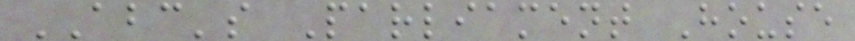ABC's Parliament House
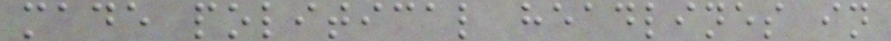made political headlines in
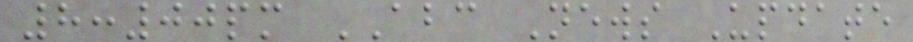8:00pm ABC News Update
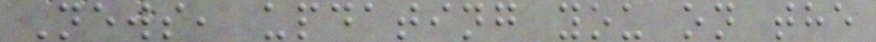News, updating you on the
